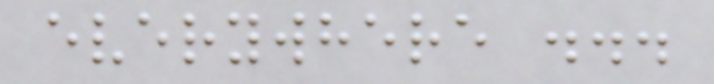everywhere ...
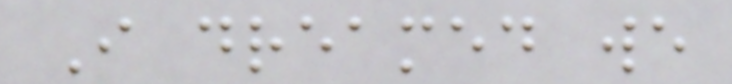I dreamed we
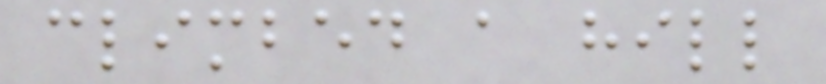climbed a hill
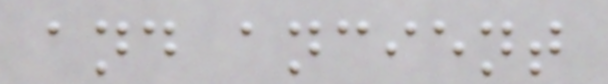and ancient
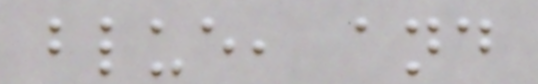blue, and
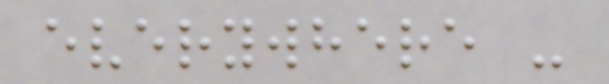everywhere -
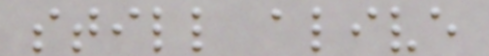still alive
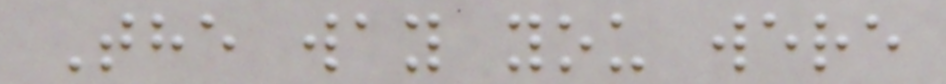The way you were
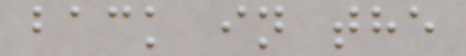back in the
